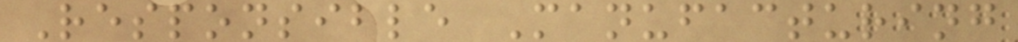Responsible Manufacturing
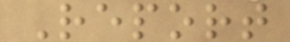Report
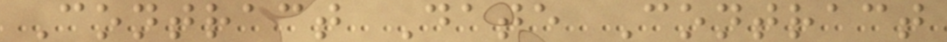Contract Date Contract
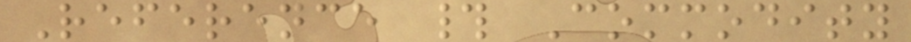Reference # Commodity
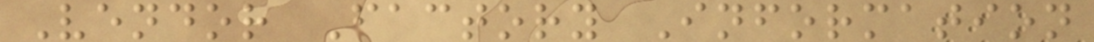Vendor Factory Information
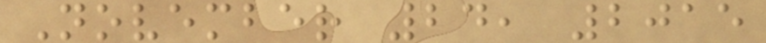November 24, 2015
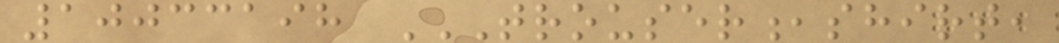10033198 TROUSER,SHIRT,
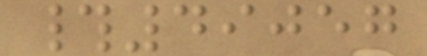#49057
